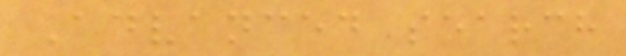Advanced search
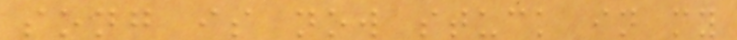song is now stuck in my
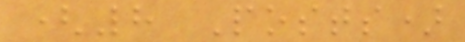(8 Posts)
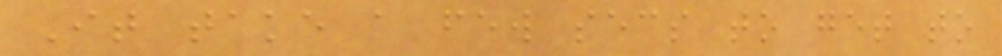It take a few secs to get to
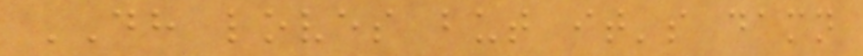DH loves but it's damn
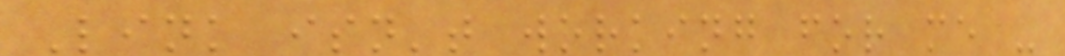Link isn't working for me -
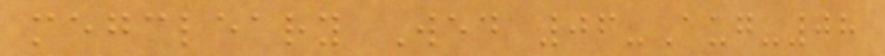megcleary Wed 06-Aug-08
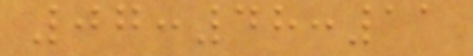07:48:11
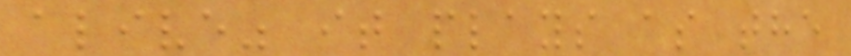alive" it plays as the
